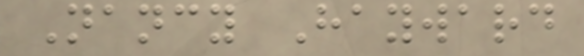Nancy Hayward
